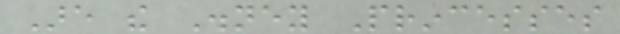Are the Disney Princesses
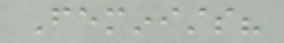Feminists?
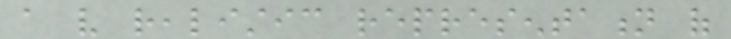a very realistic representation of
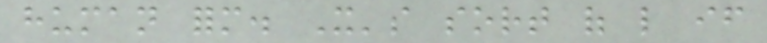human form. It's sort of like if
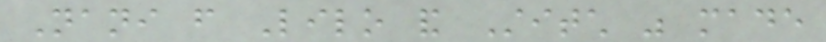Nani from Lilo and Stitch was made
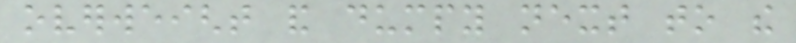overweight and dumpy next to the
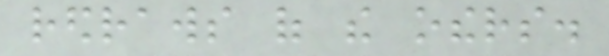redraws of the others.
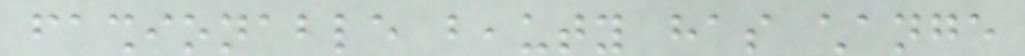fashionable beauty has change
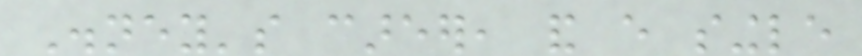Disney's career, and every single
